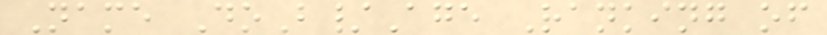Name DoB/Age Ranking of
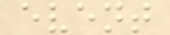event
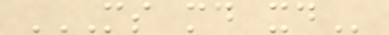MS MD XD
